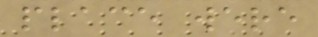place were
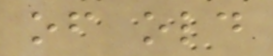of old
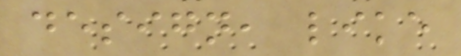design, like
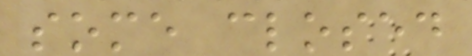some closed
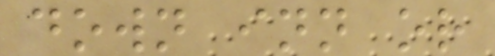down inn or
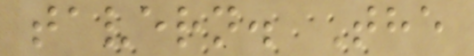tavern. The
